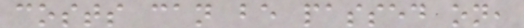costs can be passed on,
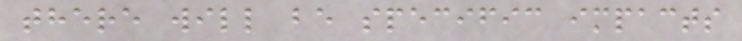there will be specific impacts
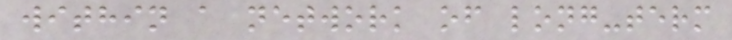within a network of long-term
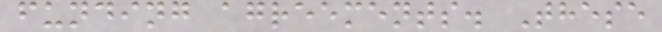funding agreements. These
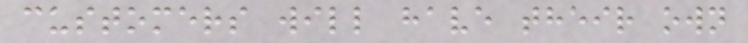customers will have their own
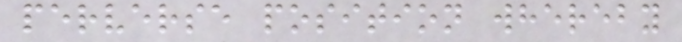perverse position whereby
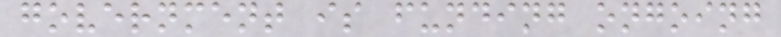government is funding ongoing
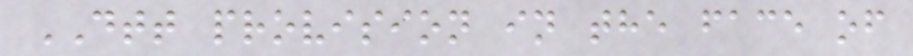DTT provision in the face of
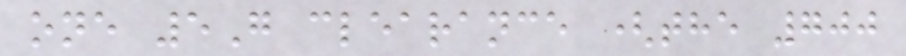one 5G clearance (the 700
